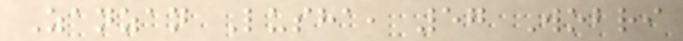Zanzan Lusha, 57 Wobri
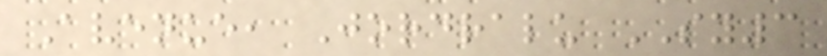Avenue, Jordralu SY3
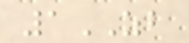1ZB
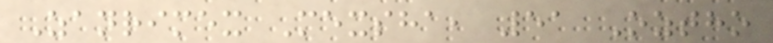Zanrimex Mexsha, 51 Oztho
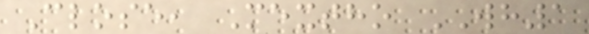Close, Mextho WH1
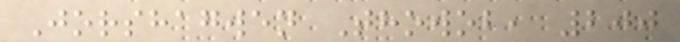Jorshagwen Thowob, 200
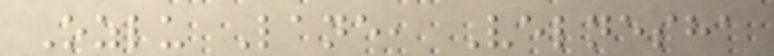Ozlu Lane, Velnesha
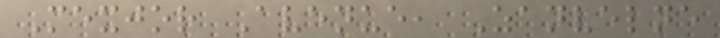Mexjor Avenue, Zanvelne
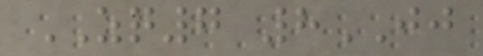ZQ7 8JJ
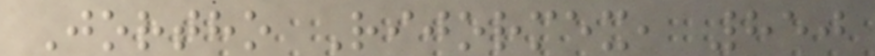Jortho Rijormex, 850
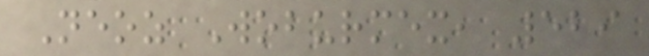Neoz Woburmex, 529
